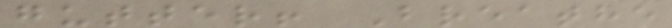gutter! Breathe
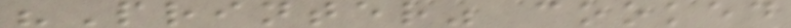"Printer" cooked
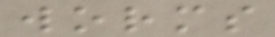worms
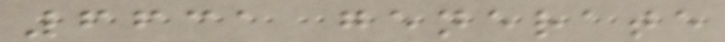6631 generate
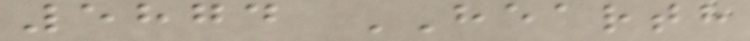5874 HEARTH
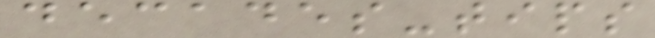decades-tips
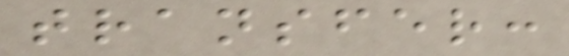transfer:
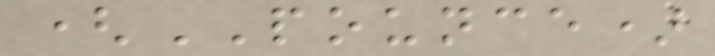(POUNCE)
